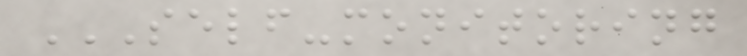SELF-MONITORING
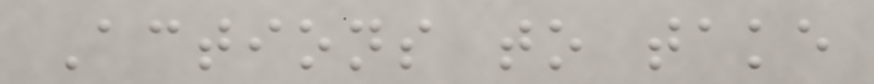Actions to take
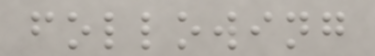following
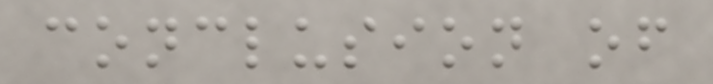conclusion of
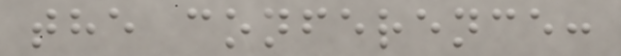the conference:
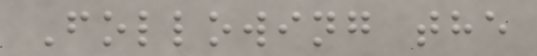Following the
